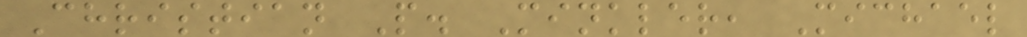Christian P. Minkler, Michael
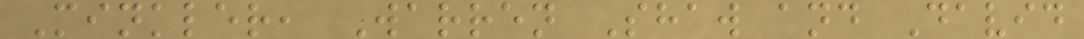Minkler, Warren Shaw and David
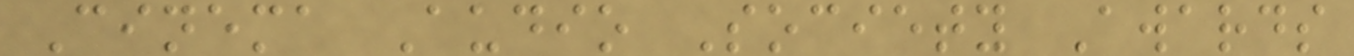Cinema Audio Society Awards
